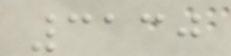3130
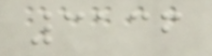3136
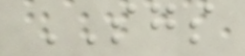SGS
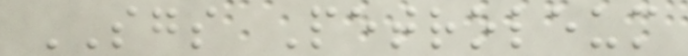SGS Petroleum
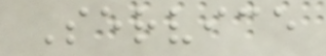Service
